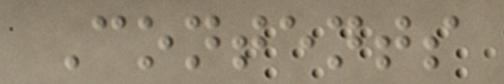Contents
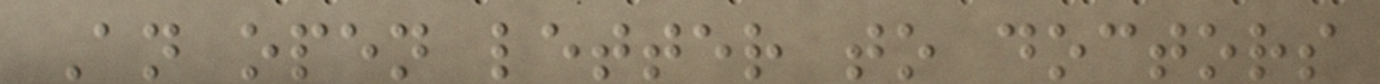An open letter to doctors
